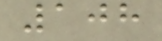108
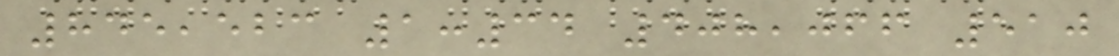845,523 1:34 408,066 510
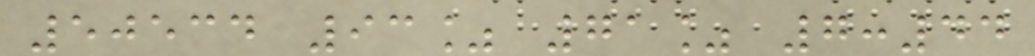50534 93% 71% 7:44
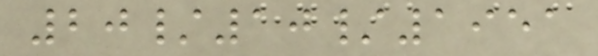20/10/1951
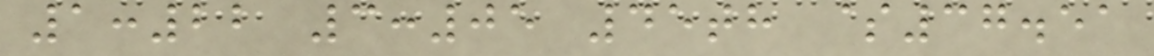1:22 3:05 45th $37.51
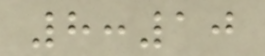8:10
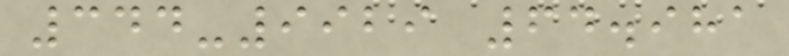344-9929 64.981
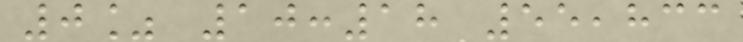0% 10:18 55,833
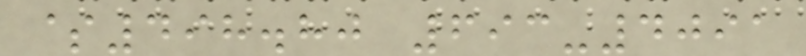$498.80 693-4091
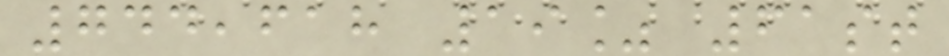744,618 19% 61st
